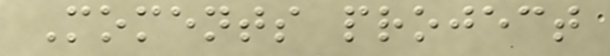Moments project
